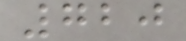720
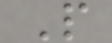P
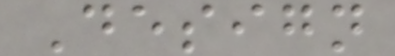Design
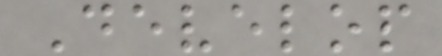Develop
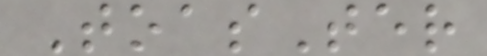ToasTer
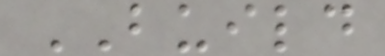BUILD
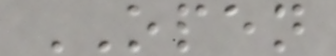OPEN
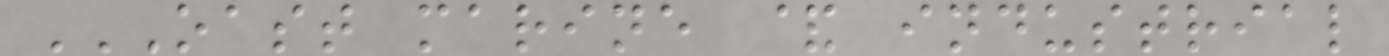OAST MARINE & INDUSTRIAL
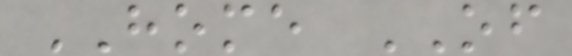HOME OF
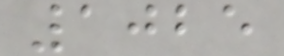1025
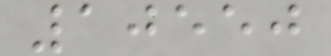10550
